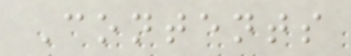Contents
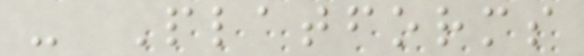- Platforms
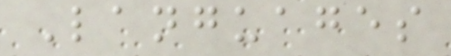Languages
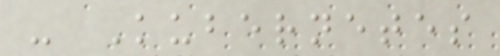- Kubernetes
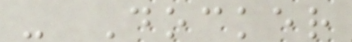- Docker
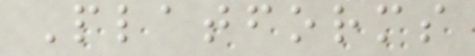Platforms
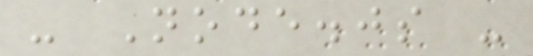- Node.js -
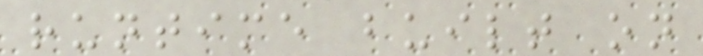runtime built on
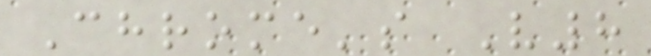Chrome's V8
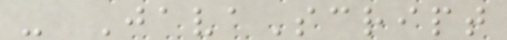- JavaScript
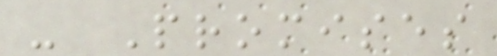- Promises
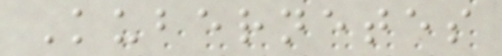Kubernetes
